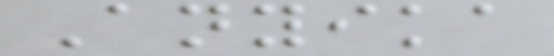Anyika
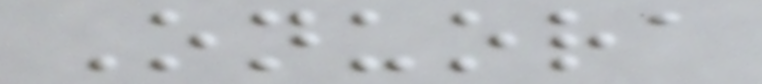Onuora
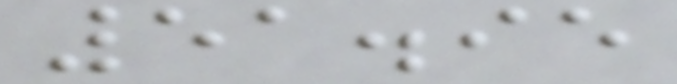51.95
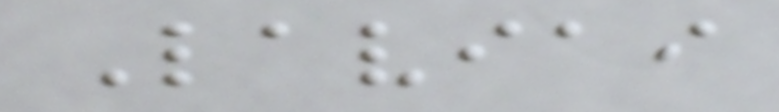Laviai
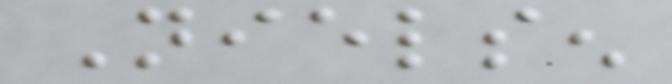Nielsen
